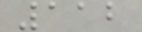112
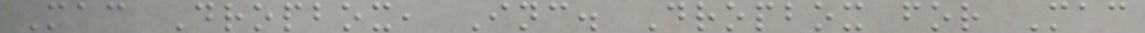Mac Dropbox, Inc. Dropbox for Mac
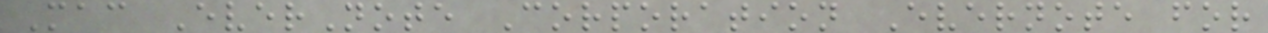Mac EverNote Corporation Evernote for
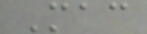Mac
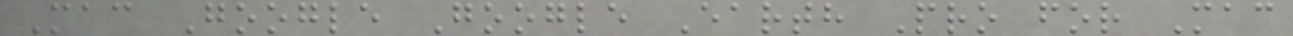Mac Google Google Earth Pro for Mac
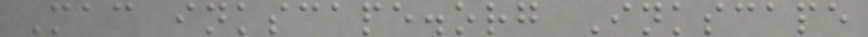Mac inkscape.org Inkscape
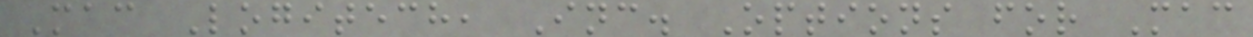Mac Logitech, Inc. Options for Mac
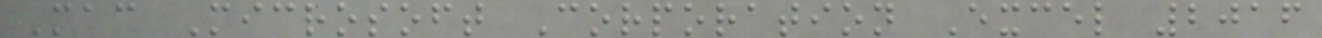Mac Microsoft Corporation Excel 2016
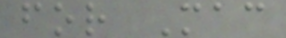for Mac
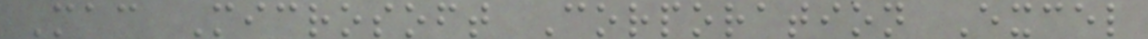Mac Microsoft Corporation Excel
